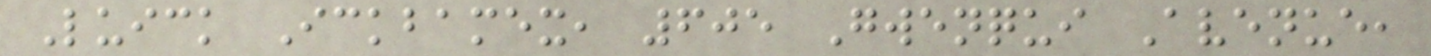Luick Ickbamex, 605 Gwenqui Avenue,
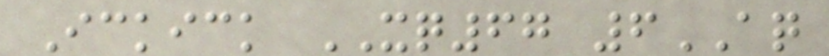Ickick XQ67 6AQ
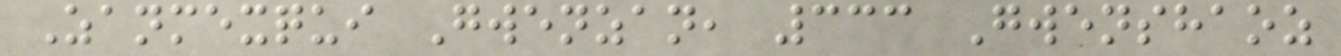Zanmexqui Gwenzan, 333 Gwenshaoz
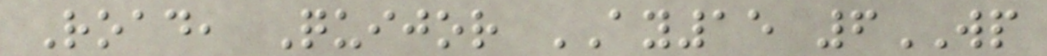Road, Quijor AY15 6WP
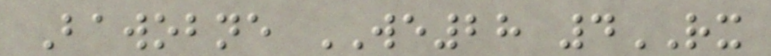Bawobne WE28 4RX
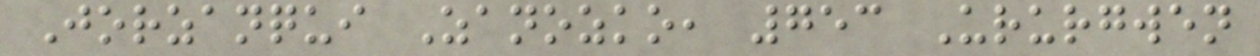Jorzanqui Zanozko, 753 Ururgwen
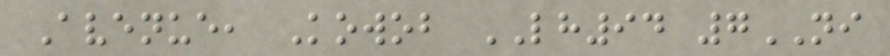Avenue, Kowob LH94 7NI
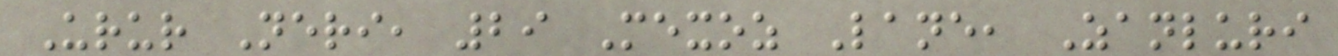Urur Neri, 29 Mexoz Lane, Zanluri
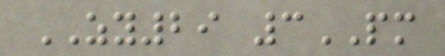ZY29 3PM
